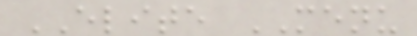ELITE MENU
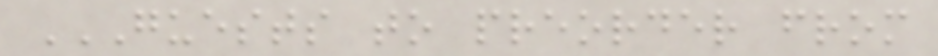GUESTS TO PREORDER FROM
